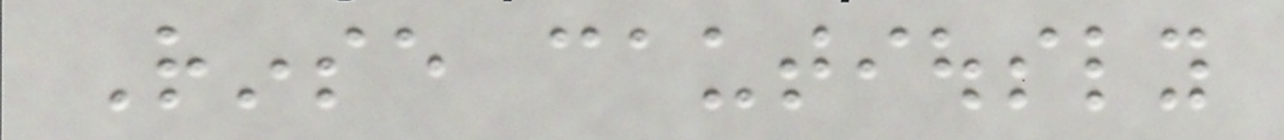Rinse cautiously
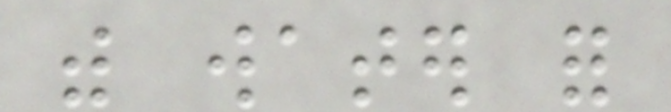with water for
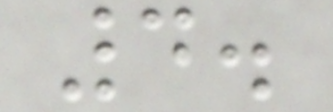4.
